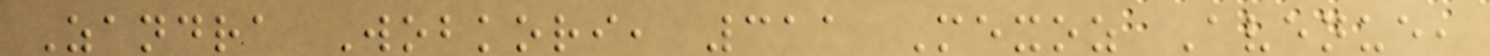Zandra Wobkori, 311 Mexoz Avenue,
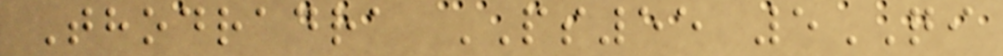Thodradra PS55 5QI
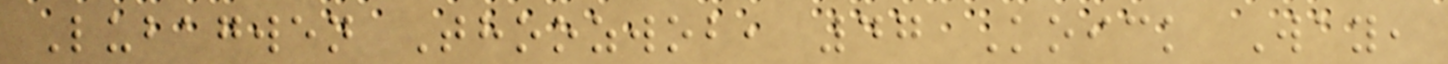Lubagwen Thoozwob, 47 Koick Way,
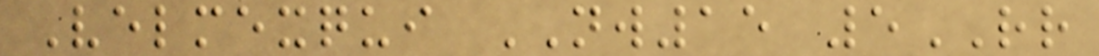Velmexqui NW15 5RR
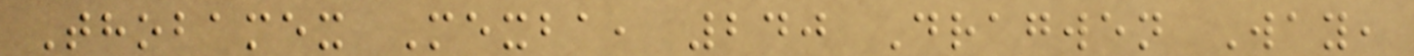Thobamex Mexba, 240 Dragwen Way,
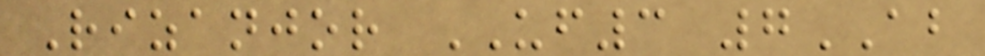Rizanjor UF3 7AB
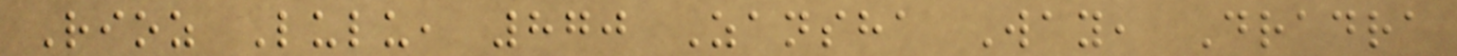Rioz Lulu, 870 Zansha Way, Dradra
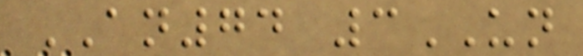AN74 3UN
